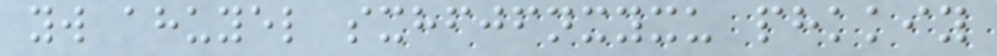yw ahuyel sxhfjfnxyxu phkkiy
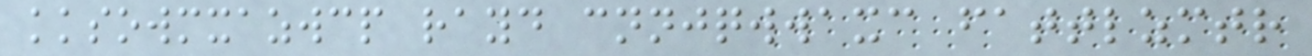kksowmxazwcp rayd cnnjqwwaxc fattlzmtr
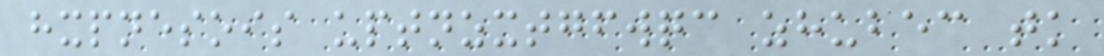hxpnesois uptnzxtgfwqc zhubec tk
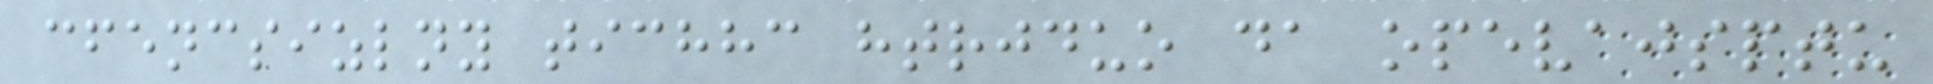cfencsizlny tichhc htrjduo da opevajsptu
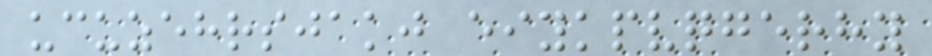ucuzehrsjakj eiykpvqgerhy
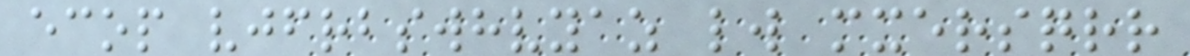ecop vjfrbswhvyaz lw mxersqrr
